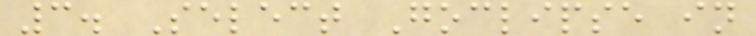3. Select Goclipse in
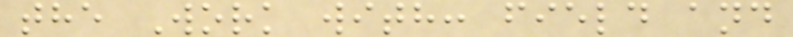the Work with: field and
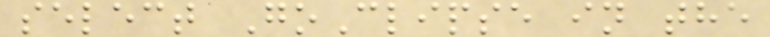select GoClipse in the
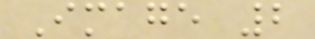Image 2
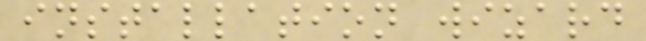installation wizard
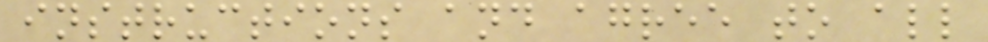instructions and agree to all
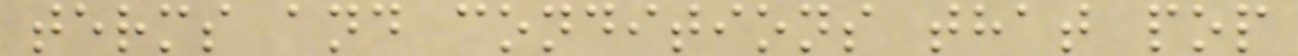terms and conditions that pop
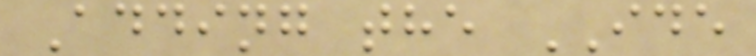Adding the IDE
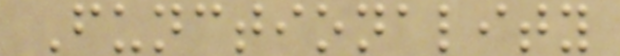Functionality
